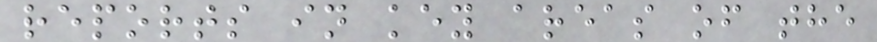reports in key areas of the
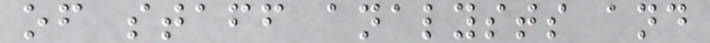of staff analysts and
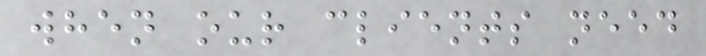when our clients need
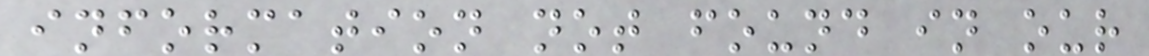information not found in our
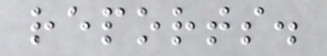reports.
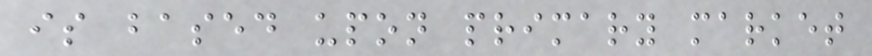is based upon primary market
